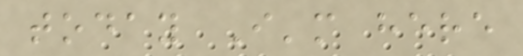today I'm here
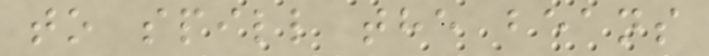to spill the beans
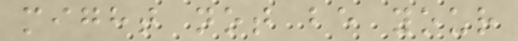might not be your
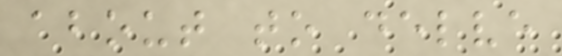about to delve
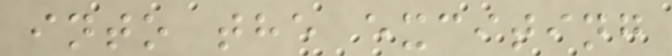into the exciting
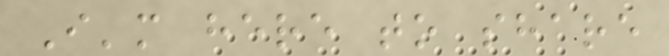I'm here to share
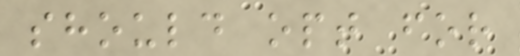should opt for
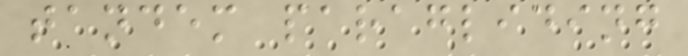tandem paragliding
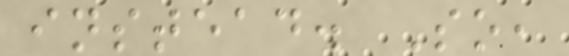instead. So,
